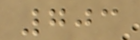703
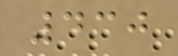430
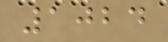1024
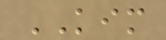KIM
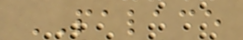PALACE
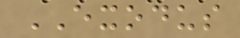EXODUS
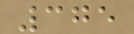375
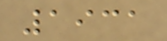1931
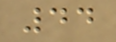44
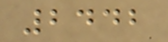2442
